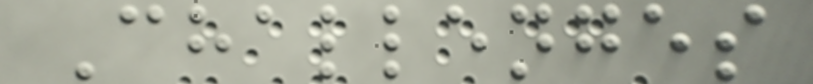Challenges
